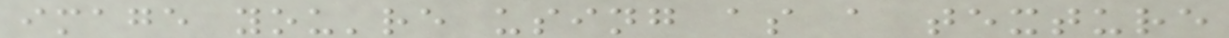image you're using as a texture
